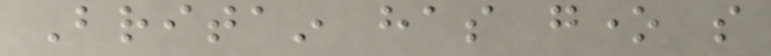Britain has gone so
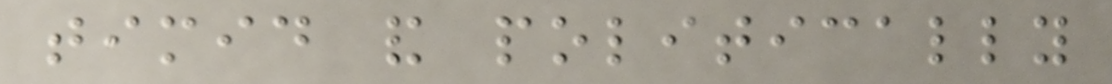timid and politically
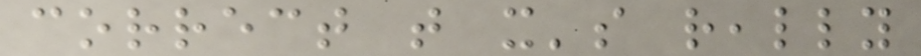correct that it's really
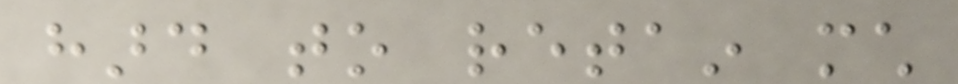hard to retain much
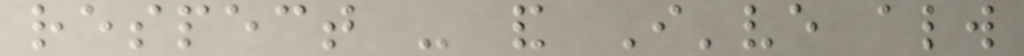respect - and I've always
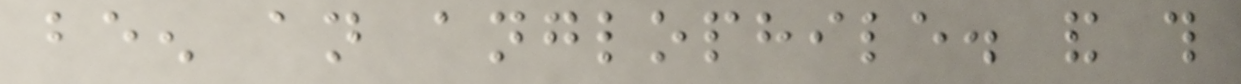been an anglophile. and this
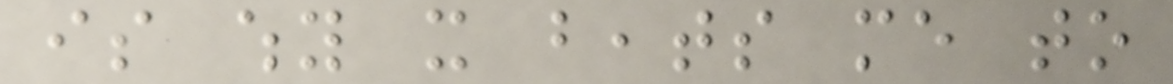is why it beats me to
